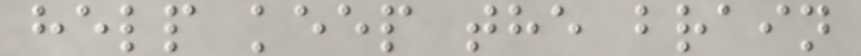help keep the brain
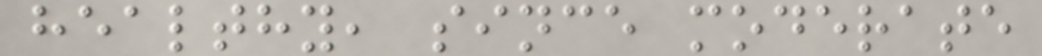healthy, since moderate
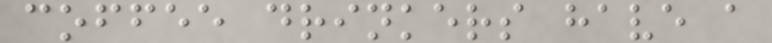coffee drinkers have a
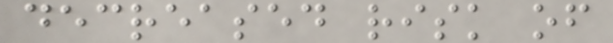decreased risk of
